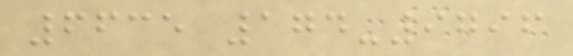6635 174-9796
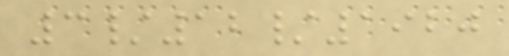3/12/1920
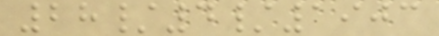28/4/1903
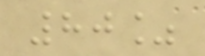80%
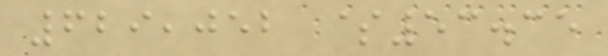629,052 $53.35
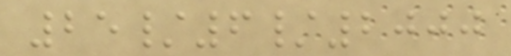25/6/2000
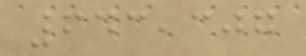643,307
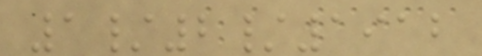1/2/1912
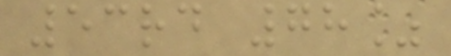53rd 78%
